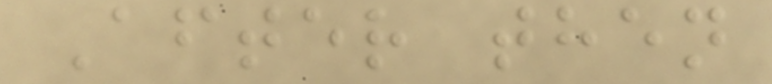After then
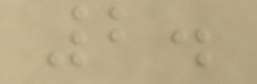2.
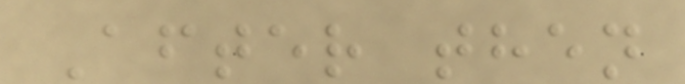After then
